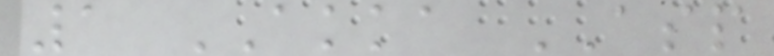1 AKKA ASP
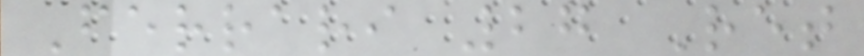Ferrari 27 Ret
